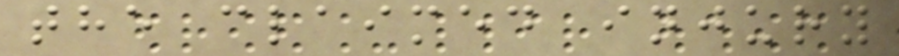the claimed injury
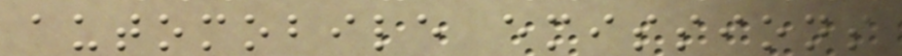automobile emissions
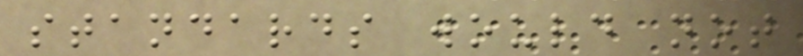standards would not
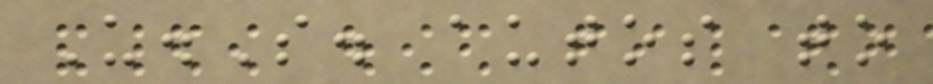U.S. autos to
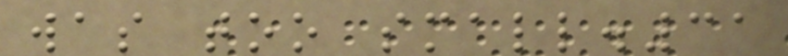was too small.31
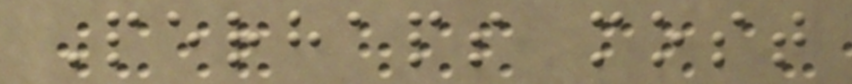Perhaps most
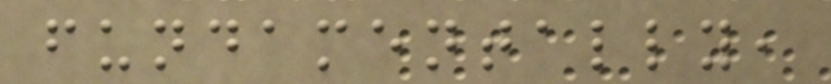fundamentally,
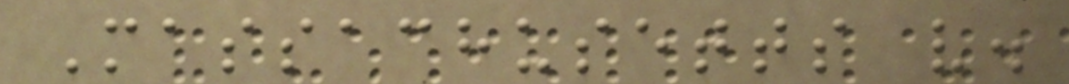Massachusetts v.
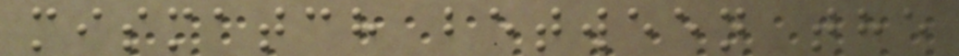mismatch between the
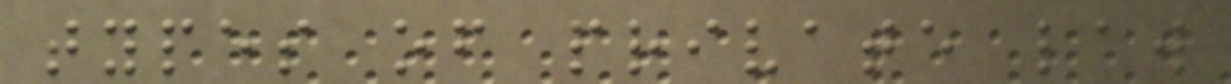types of private law
